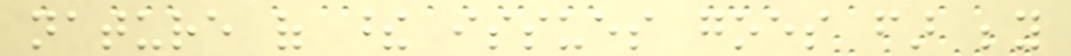nature of these issues goes far beyond
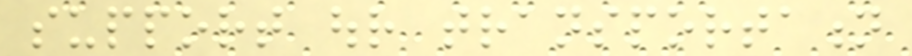support our transportation
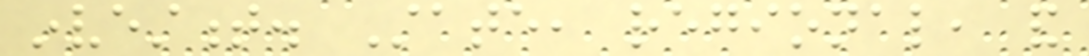investment. State, regional, and
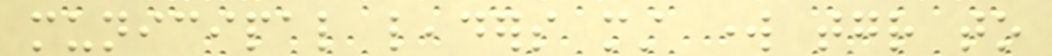municipal leaders must work together to
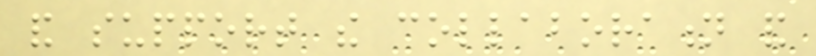and support the collaboration and
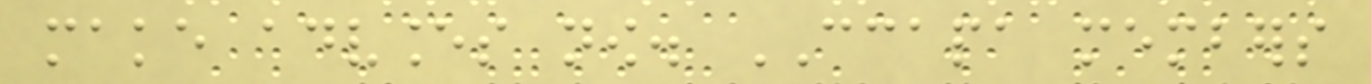make advances now. CCAPA members
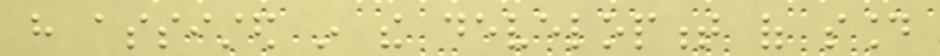have assisted in the development of sound
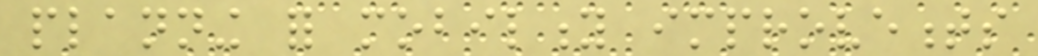planning for mobility improvements
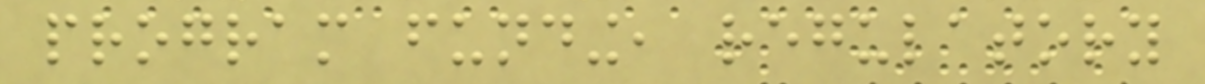program funding, regulatory
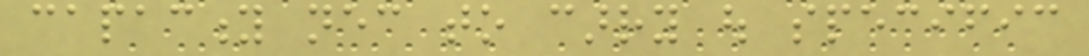capacity necessary to carry out specific
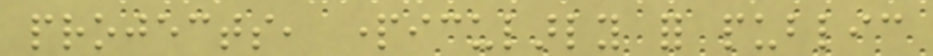projects, particularly for public
